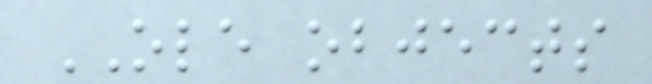OLE objects
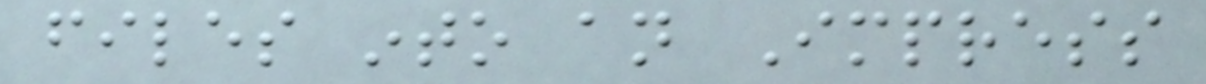files into an Impress
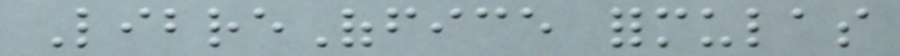LibreOffice formulas
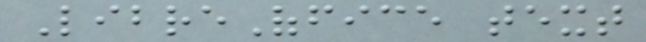LibreOffice text
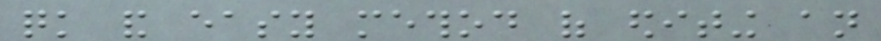quick and easy method of editing an
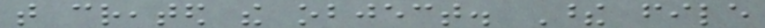that created the object. These file
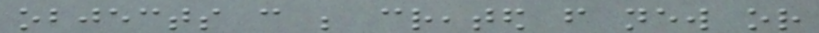objects can be created from new or
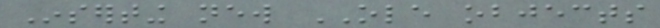Inserting new OLE objects
